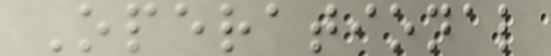Operational
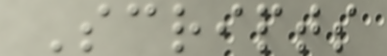Scripts
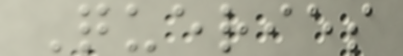Queries
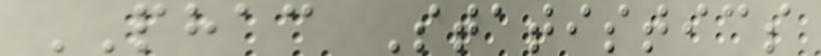PHAC Statistics
